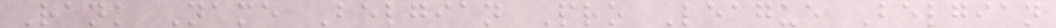Rank Name Belgian Pro League Belgian
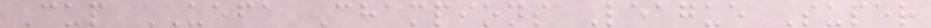Cup UEFA Champions League Super
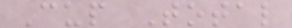Cup Total
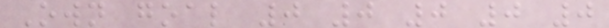Own goal 0 0 0 0 0
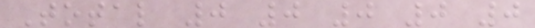Total 0 0 0 0 0
